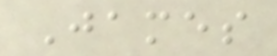James
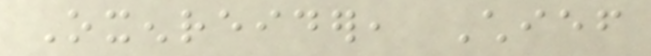Oxenreider, Chief
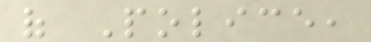of Police,
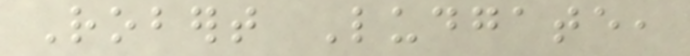Robert Ludgate,
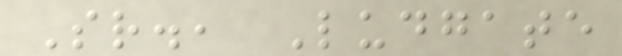Sr., Ludgate
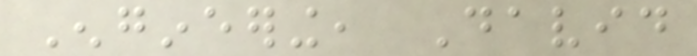Engineering, David
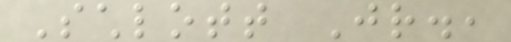Schlott Jr.,
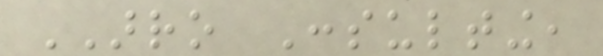ARRO Consulting,
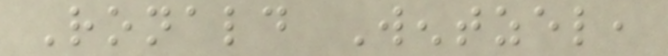Ronald Wentzel,
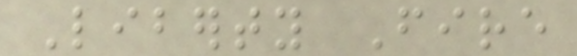Liberty Fire
